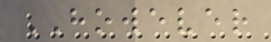HOWEVER
